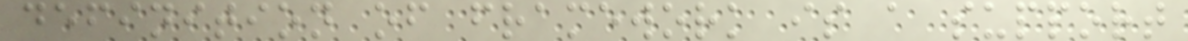definition of framework is a support
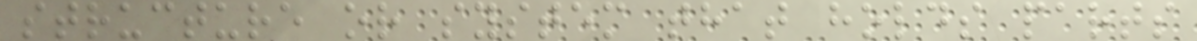structure or system that holds parts
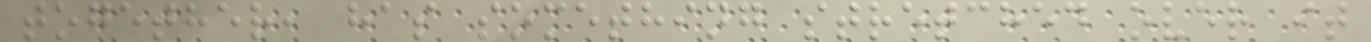together, has something stretched over it
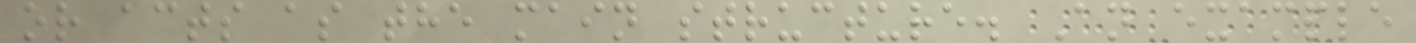or acts as the main structure. An example
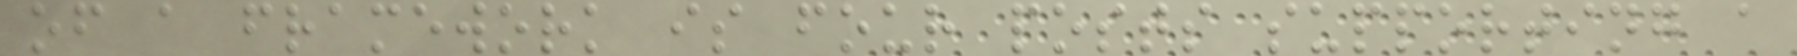of a framework is four posts supporting a
